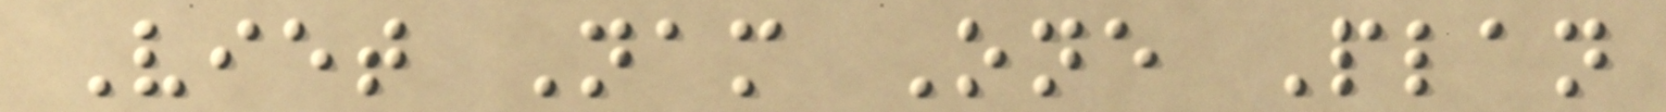Viet Nam One Plan
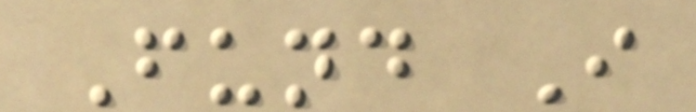Fund I
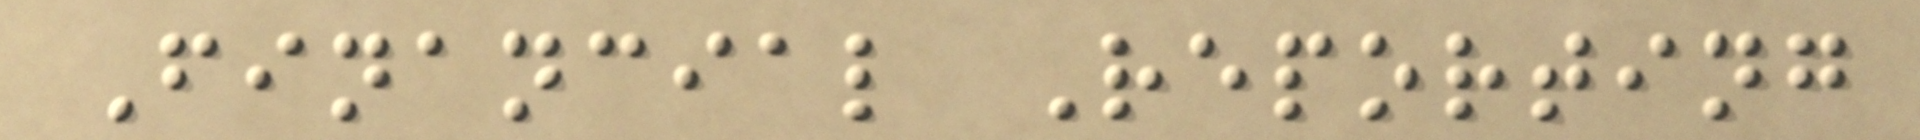Financial Reporting
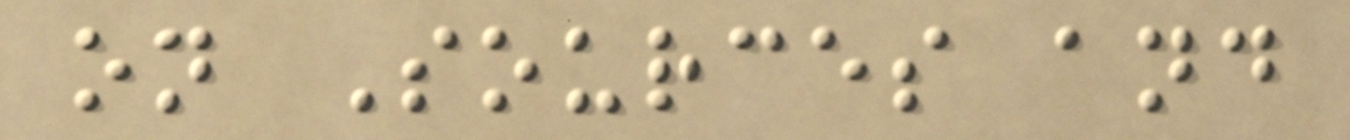on Sources and
